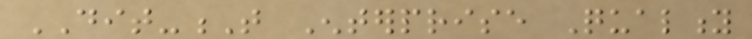DIT-T Enterprise Quality
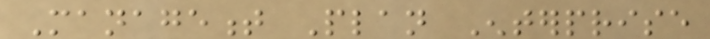Management Plan Enterprise
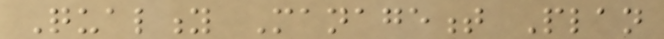Quality Management Plan
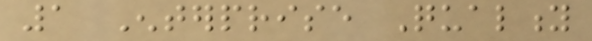1 Enterprise Quality
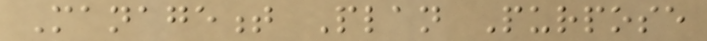Management Plan Purpose
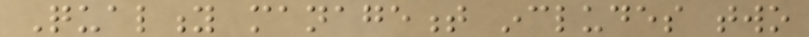Quality management includes two
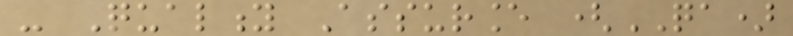- Quality Assurance (QA)
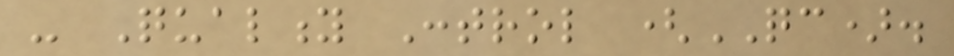- Quality Control (QC).
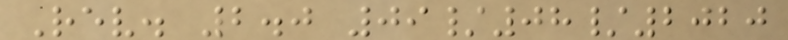Rev. 2.0 09/08/2020
